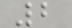2
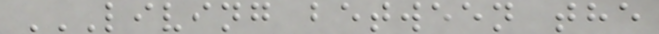LIVING BETWEEN THE
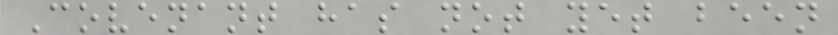Covenant has not yet been
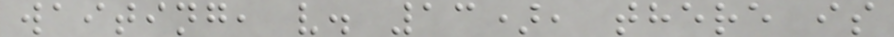waiting, v. 13), there is
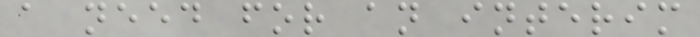a need for an interim
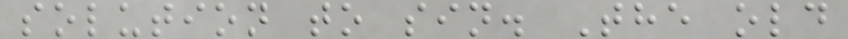solution to sin. The old
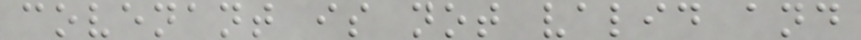covenant is not valid and
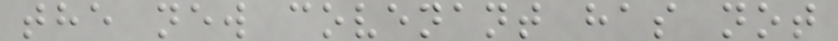the new covenant has not
